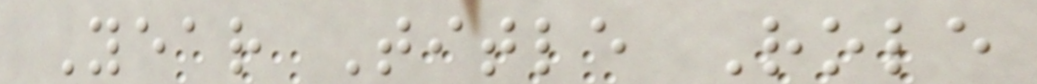Year Title Role
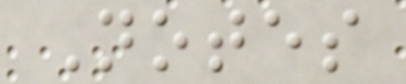Notes
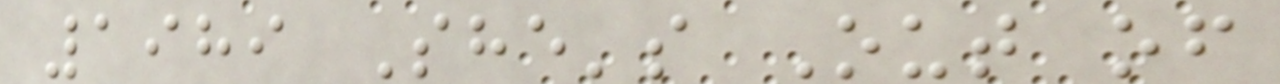1989 She's Out of
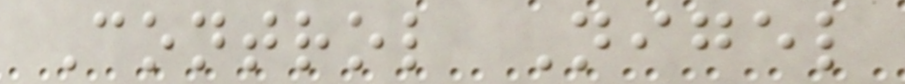Control Nigel
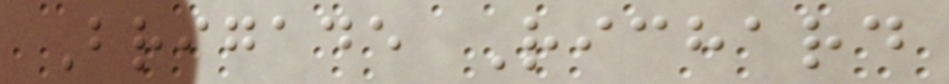Brigade Richard
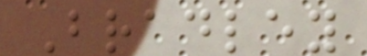Bradley
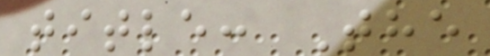title: The
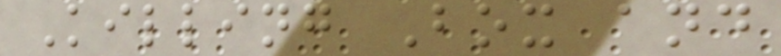Killing Box and
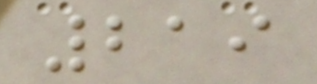219
